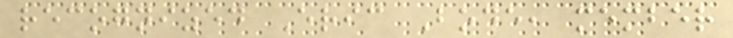recognized Eric Bode, member
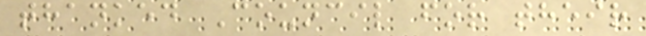thanked Council for their
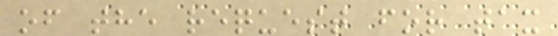of the request for tax
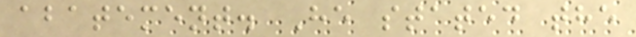abatement. He stated the
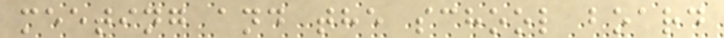meeting and the school board
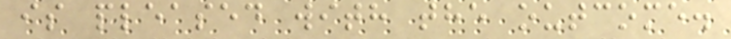is pleased with the outcome.
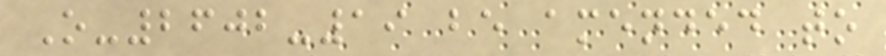O-2602-19 be amended to
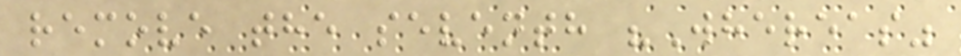remove the seventh "Whereas"
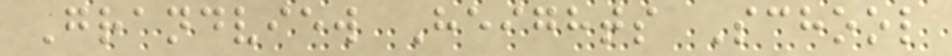Grandview Heights School
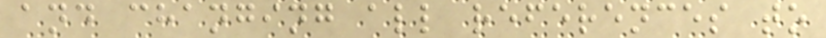and changing all references to
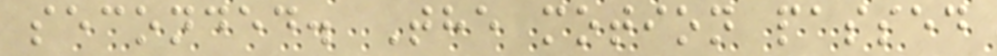seconded. The motion passed
